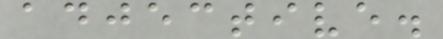adjective.
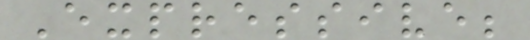Expressive;
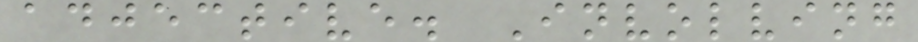adjective. Involving
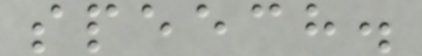speech.
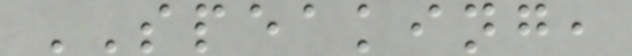SPEAKING,
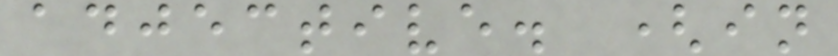adjective. (in
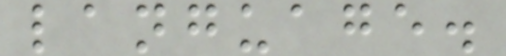language.
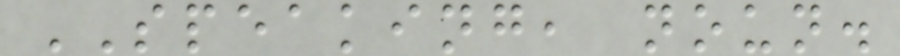SPEAKING, noun.
